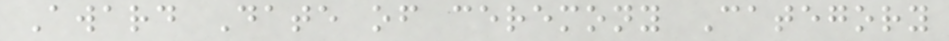Award Date of ceremony Category
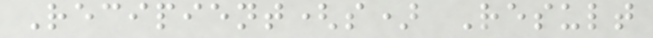Recipient(s) Result
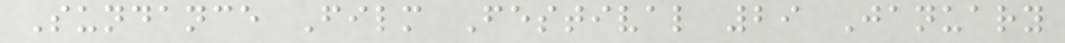Sundance Film Festival 29 January
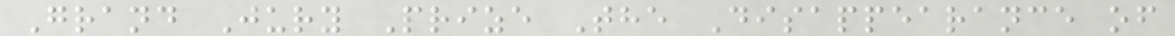Grand Jury Prize The Disappearance of
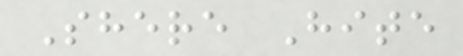Shere Hite
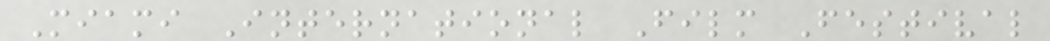Miami International Film Festival
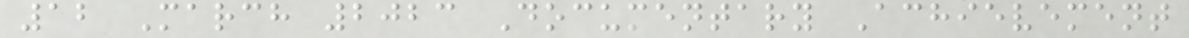12 March 2023 Documentary Achievement
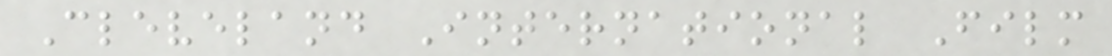Cleveland International Film
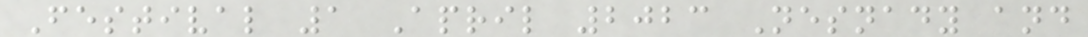Festival 1 April 2023 Nesnady and
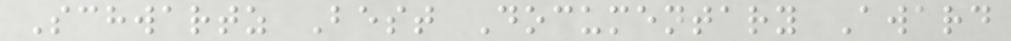Schwartz Best Documentary Award
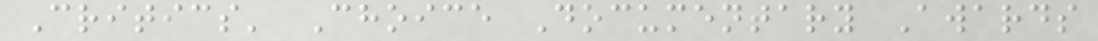Critics' Choice Documentary Awards
